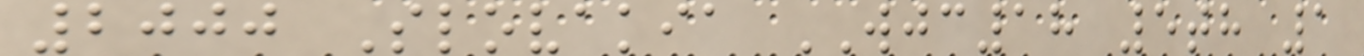2000 Slovakia WJC18 5th 1
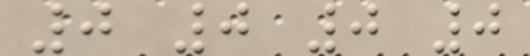0 0 0 0
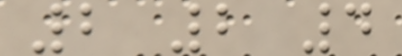2 2 4
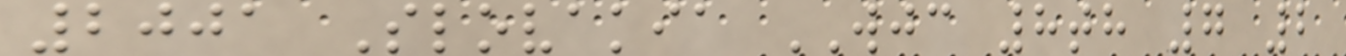2001 Slovakia WJC 8th 7 2
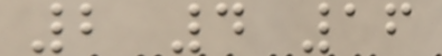2 4 16
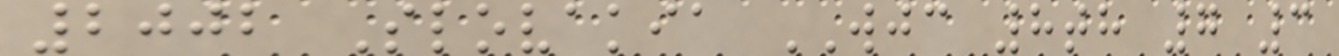2002 Slovakia WJC 8th 7 3
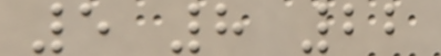5 8 22
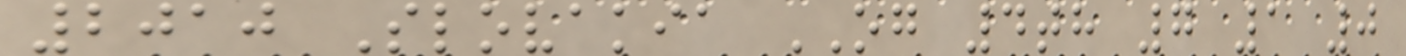2010 Slovakia OG 4th 7 1 0
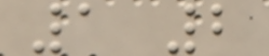1 2
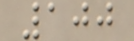100
